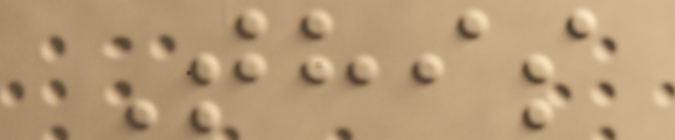This
